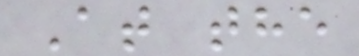At the
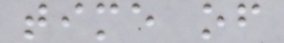time of
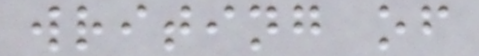writing of
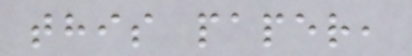this paper,
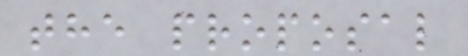the proposal
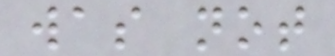was not
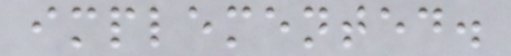implemented.
